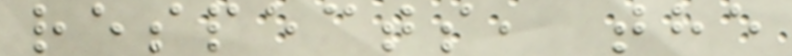respects, the
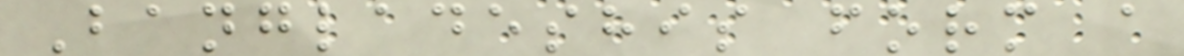Bangladeshis form a
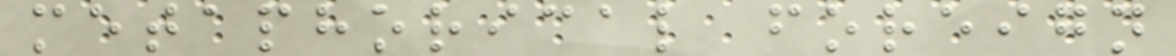metaphorical foreign
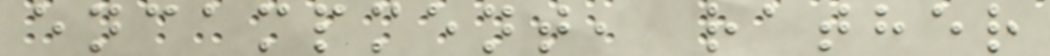encampment, rather
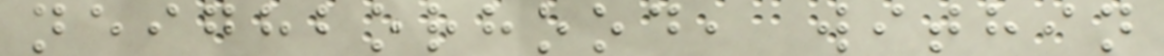neighborhood, within
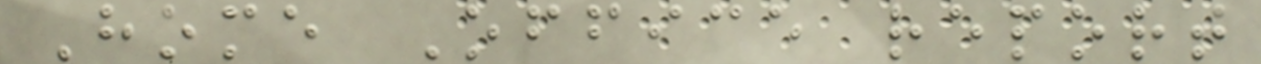Home Office report
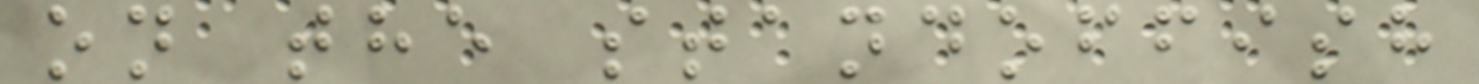on the standoffish
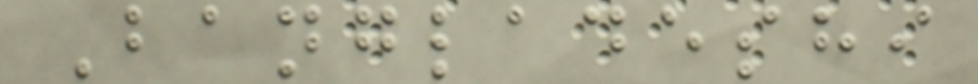Bangladeshi
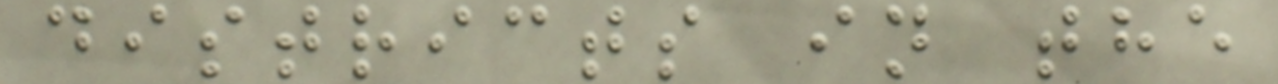districts in the
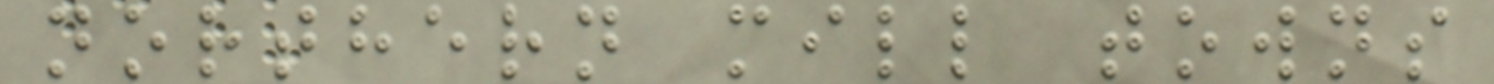northern mill towns
